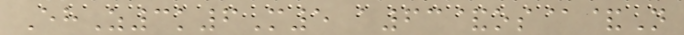EhZ3k6M5 a63&os@&N
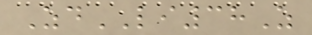ZdLI38Z
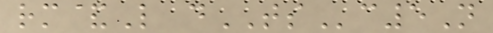rm&L dTSc5N
